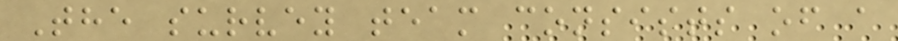The survey team consists of a
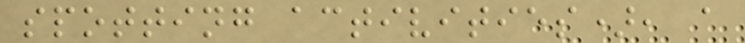spotting activities), a
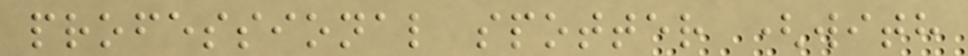professional spotter (with
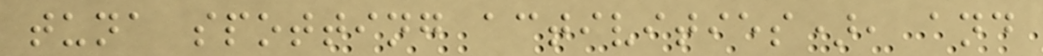tuna spotting activities), and
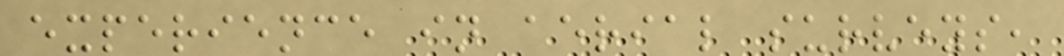experience in aerial surveys,
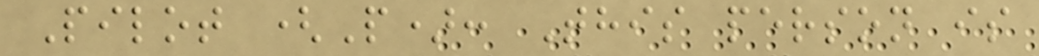Pilot (P): This person is
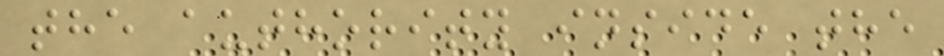the authority inside the
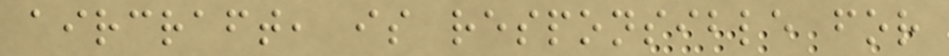aircraft, is responsible for
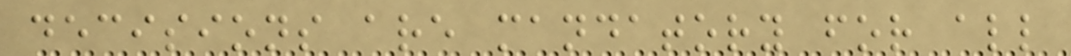decisions are mandatory for all
